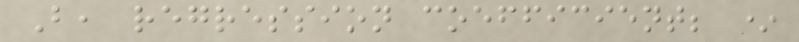B, regression coefficient; *
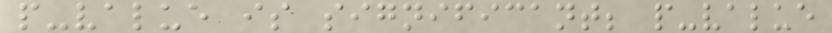p-value is significant; p-value
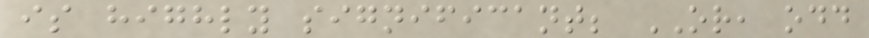is highly significant; OR, odd
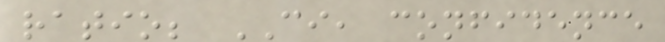ratio; CI, confidence
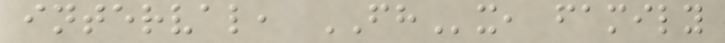interval, FHx, family
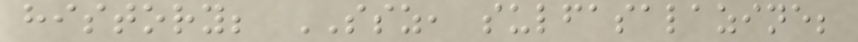history; SSZ, sulfasalazine;
